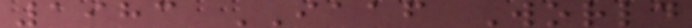1983 IAAF World
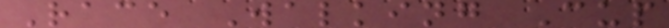Race Walking Cup
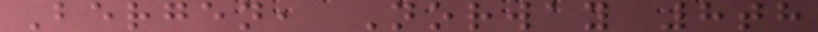Bergen, Norway 8th
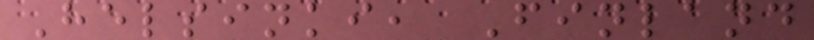Helsinki, Finland
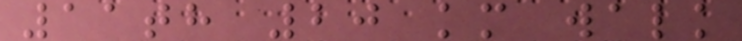11th 20 km walk
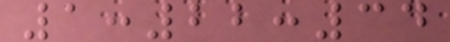1:22:34
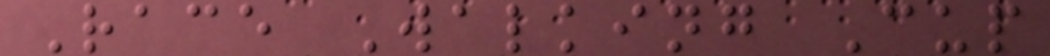Race Walking Cup
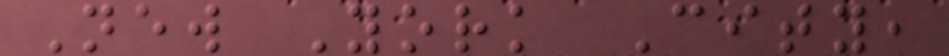New York City,
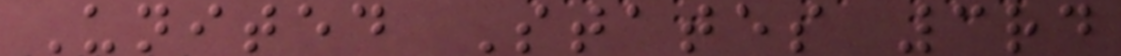United States 3rd
